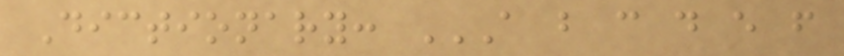Dictionary: A B C D E F
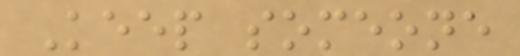Keep someone
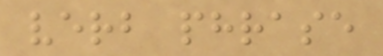verb phrase
